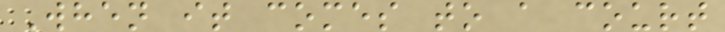When it comes to a court
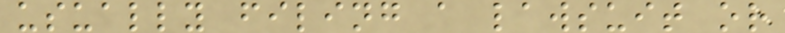usually filing a lawsuit or
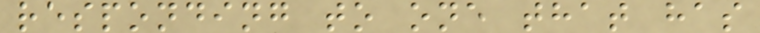responding to one that has
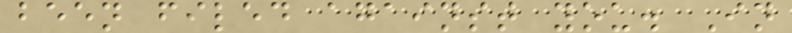been filed against you. In
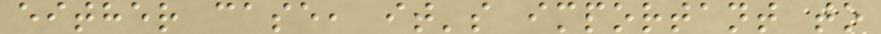either case, it's important to
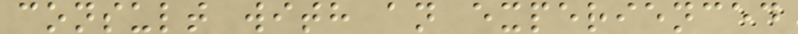consult with an experienced
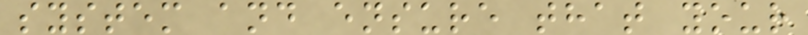system and ensure that your
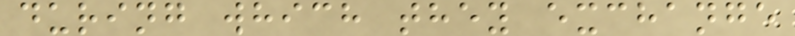during which they exchange
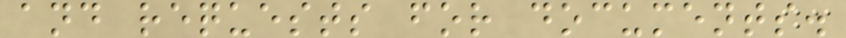and requests for documents.
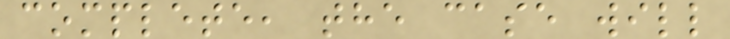complete, the case will
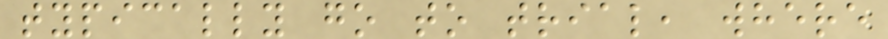typically go to trial, where
